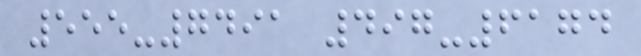555-7491 497-6174
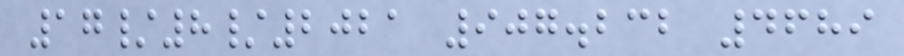17/8/2021 907.232 4689
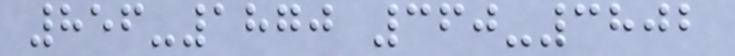856-1870 360-3802
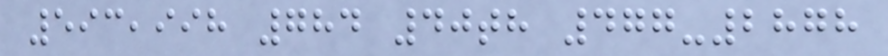593,998 784 40th 477-2878
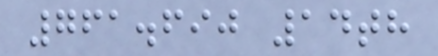761.690 14th
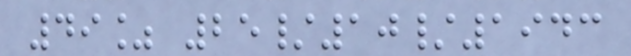49% 25/10/1943
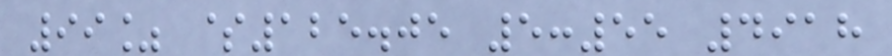99% $125.05 5:55 4918
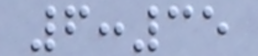6:35
